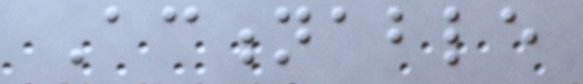Actionable
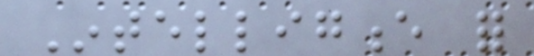Intelligence for
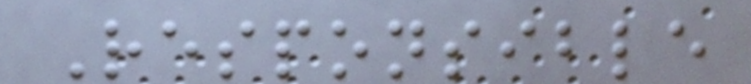Responsible
